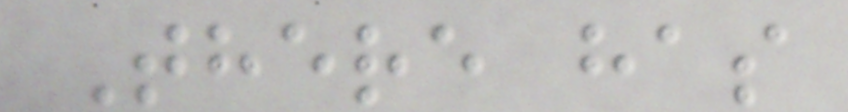There has
